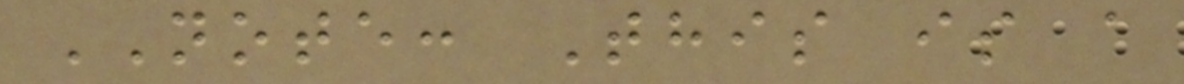NOTE: This is a
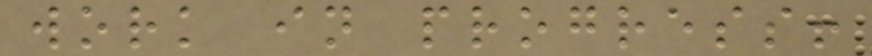work in progress!
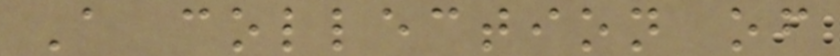A collection of
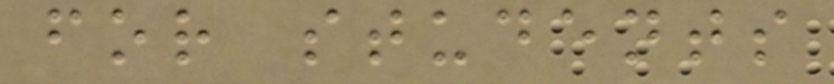for students
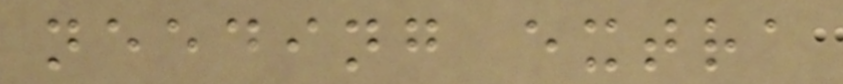needing extra
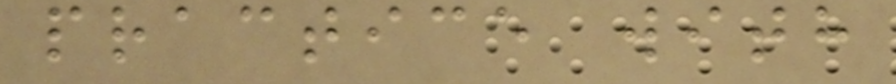practice with
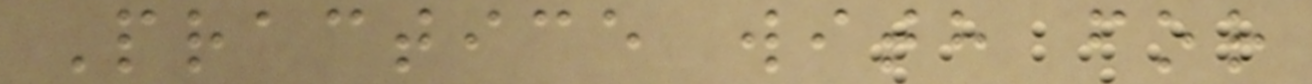Practice with for
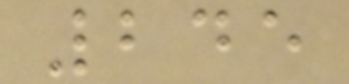245
